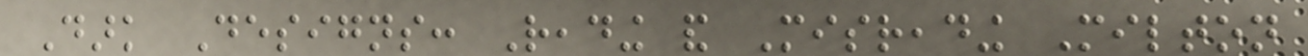Dark Designs: Reading and Misreading Milton
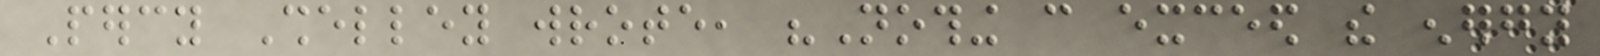Percy Shelley wrote, "Nothing can exceed the energy
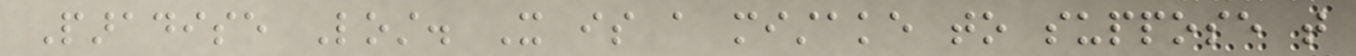Paradise Lost. It is a mistake to suppose that
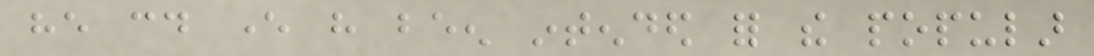he could ever have been intended for the popular
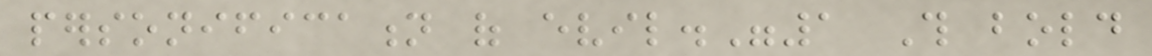personification of evil."1 This bold
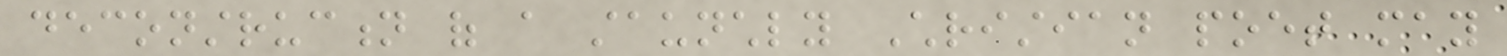deconstruction of a staunchly Christian poet may
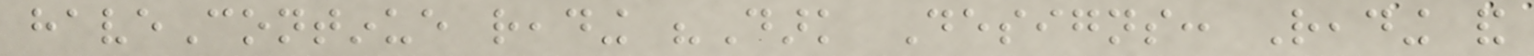haveContinue reading "Dark Designs: Reading and
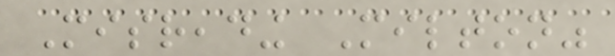Misreading Milton"
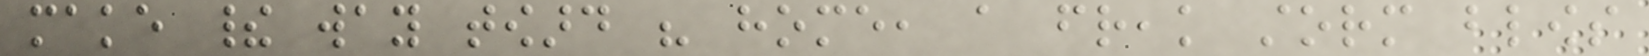make their way toward his home, a freak storm blows
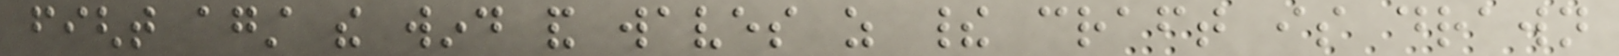fight against the wind and waves as their craft is drawn
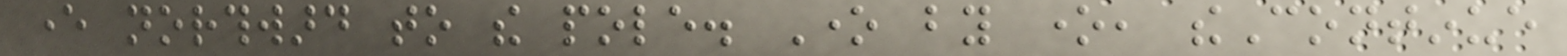ever northward to the pole. One by one, theContinue
